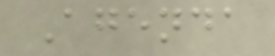Agenda
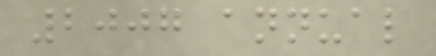2007 annual
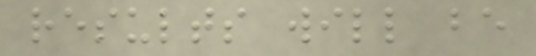results will be
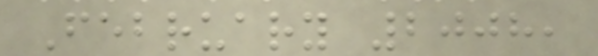February 2008,
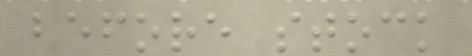before stock
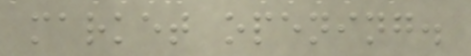market opening.
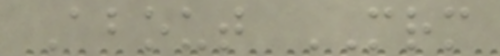About MRM
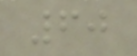60
